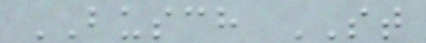BUSCH ST
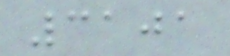3101
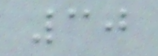30
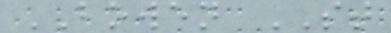BOWEN ST
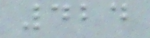424
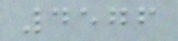4576
